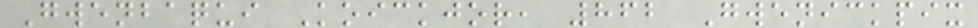Gwenbaqui Koickjor, 862 Gwenickpix
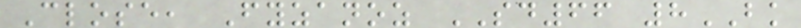Close, Fyzanoz SD66 8BK
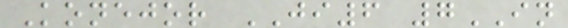Konejor JI6 7IN
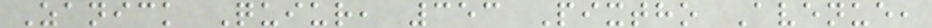Zanick Quiur, 353 Pixtho Avenue,
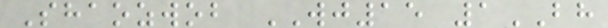Shaozwob WJ15 1BH
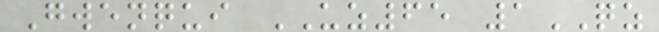Gwenqui UZ65 1QZ
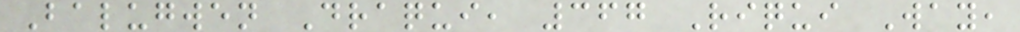Balugwen Draqui, 367 Riqui Way,
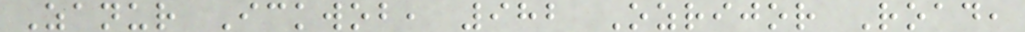Zanur Ickwob, 982 Ozrijor Road,
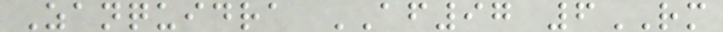Zanquidra AF97 6RM
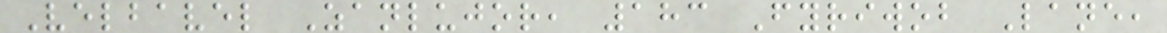Velbavel Zanlujor, 183 Fyriwob Lane,
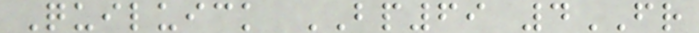Quiluick BP69 4FR
